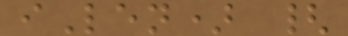iLen) {
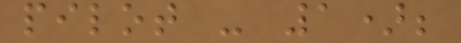pilot - 1);
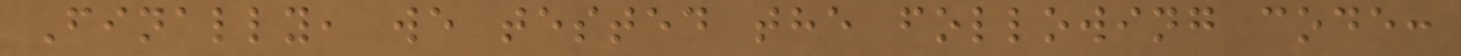Finally, we tested the following code:
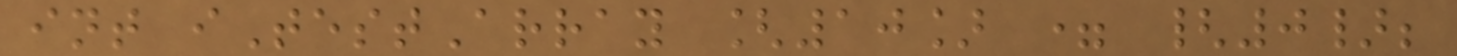int iTestArray [10] = {0};
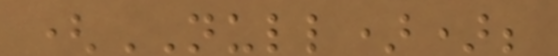(NULL));
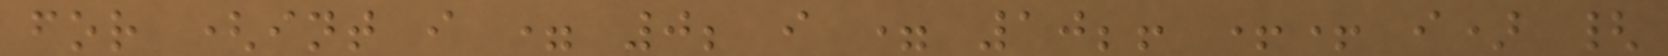for (int i = 0; i = 10;! ++ i) {
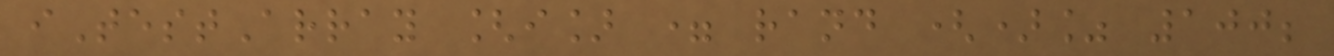iTestArray [i] = rand ()% 100;
